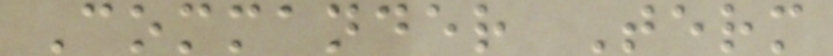Commander Term
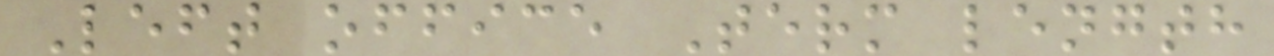Left office Term length
